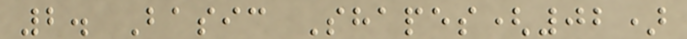2. Basic Shapes(02)
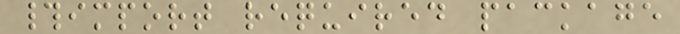#import required package
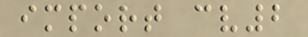import cv2
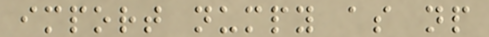import numpy as np
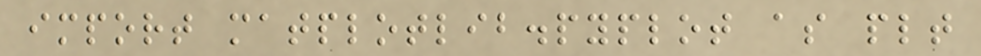import matplotlib.pyplot as plt
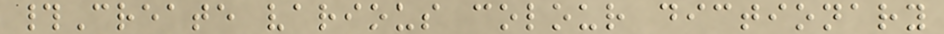#Create various colour dictionary
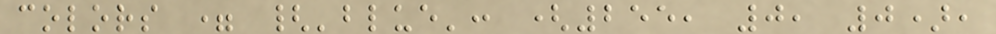colors = {'blue': (255, 0, 0),
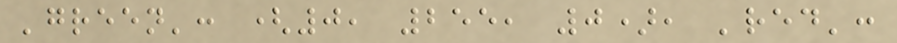'green': (0, 255, 0), 'red':
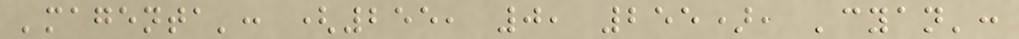'magenta': (255, 0, 255), 'cyan':
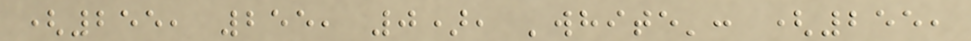(255, 255, 0), 'white': (255,
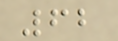62
